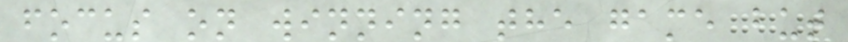focus on winning the game but
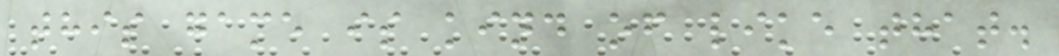this game is kind of like that.
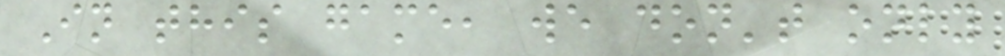In this game, we don't only
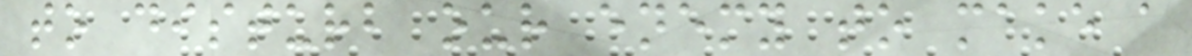to disturb our enemy to make a
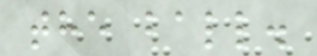the ball.
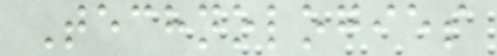Technologies
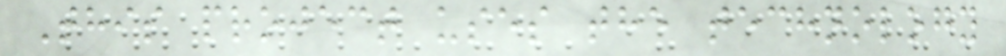This project uses the technology
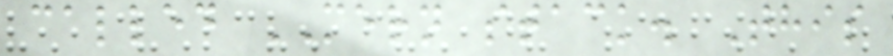called MERN stack. This
